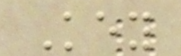Key
